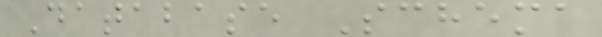Database Schema
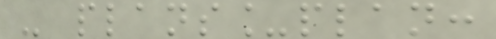- plans_plan:
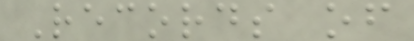Records of
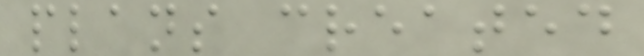plans created
